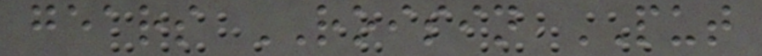gears ROISIN PUT
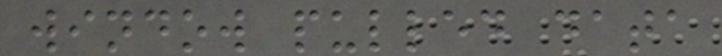window pulled data
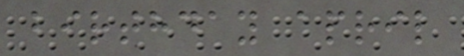birthday april
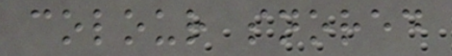colour snored
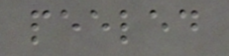peeled
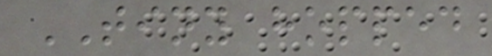TINY hopped
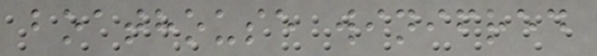boathouse winifred
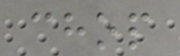chop
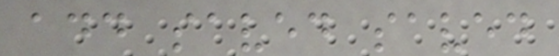add saved saved
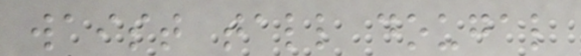waist tall dougal
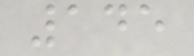145
